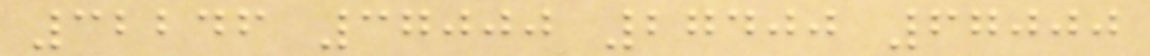32246 37000 27400 67000
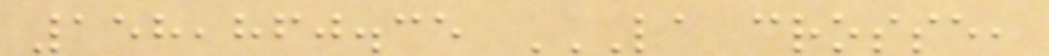158,860.35 LA CROSSE,
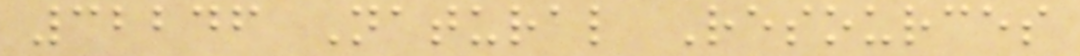32246 Natural Resources
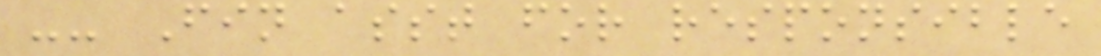-- Fin asst for responsible
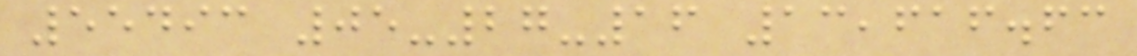55493 05-27-16 13,616.63
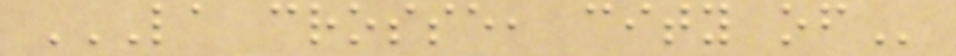LA CROSSE, CITY OF
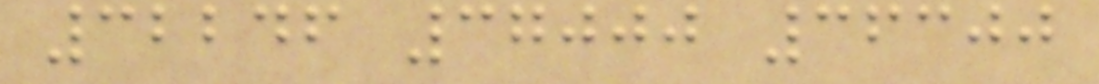32246 37000 36300
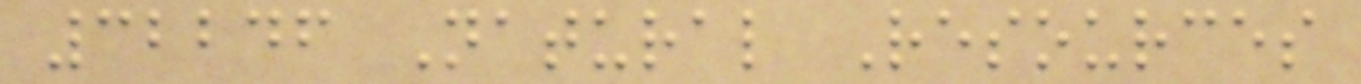32246 Natural Resources
